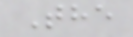The
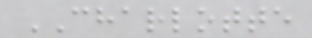CHARLOTTE
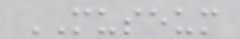MUSEUM
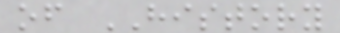of HISTORY
